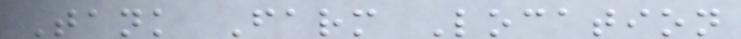Tank Farm Location
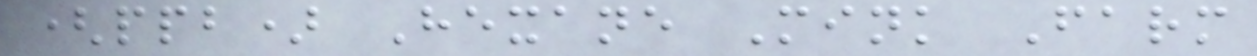(ppb) Hexane Mink Farm
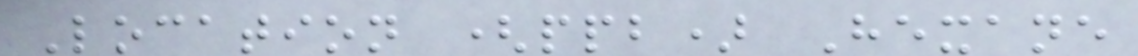Location (ppb) Hexane
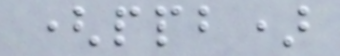(ppb)
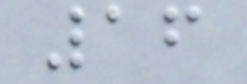16
